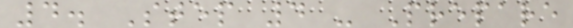4. Step 4 - Prepare
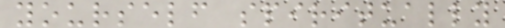yourself spiritually
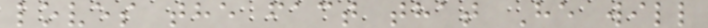loves the fact that He will
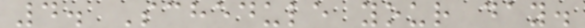4. Schedule your day.
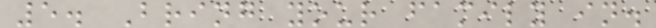5. Bring your family in.
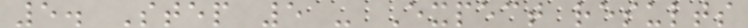5. Step 5 - Expect results
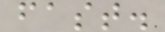fast.
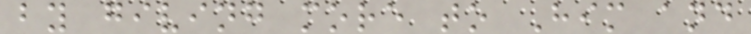by giving more to Him and
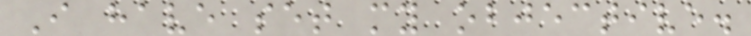I have set my objective.
